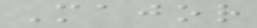Major
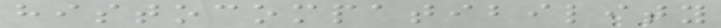histocompatibility
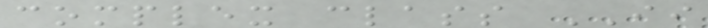complex class II
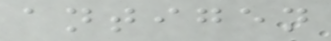antigen
